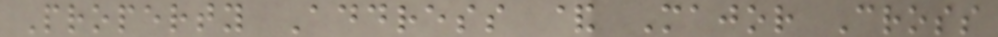Property Address & Major Cross
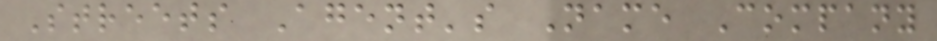Streets Agent's Name Company
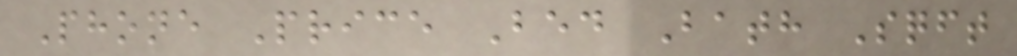Phone Price Bed Bath Sqft
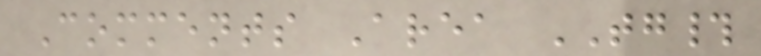Comments Area TG#
